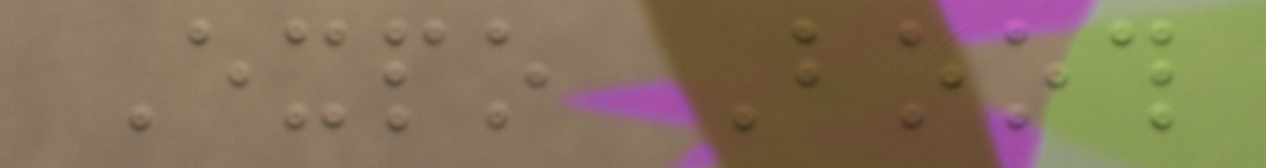Expo Booth
